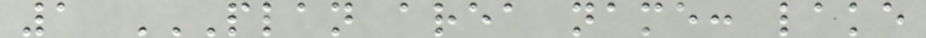1 PLAN AREA NAME: LAKE
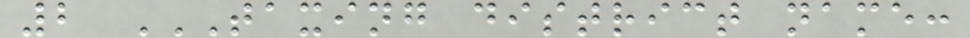2 TAXING DISTRICT NAME:
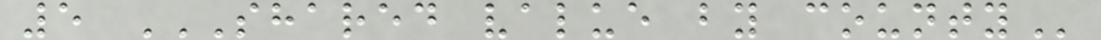5 SHARED VALUE BY COUNTY
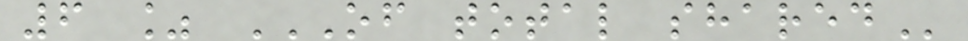6 % OF TOTAL SHARED
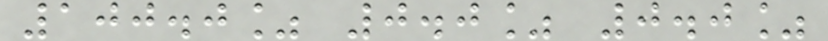100.0% 0.0% 0.0%
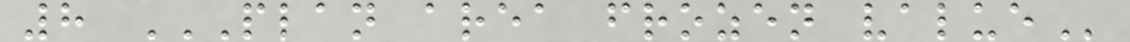8 PLAN AREA FROZEN VALUE
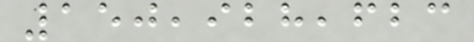150,928,623
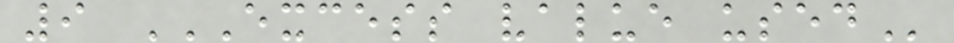9 EXCESS VALUE USED
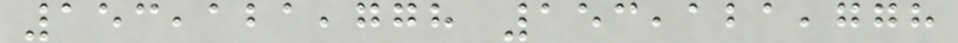153,121,778 153,121,778
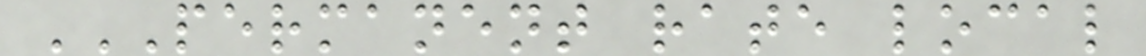PERMANENT RATE LOCAL
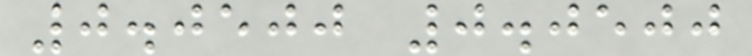0.0500 0.0500
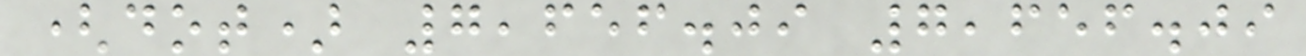(dot) 7,656.09 7,656.09
